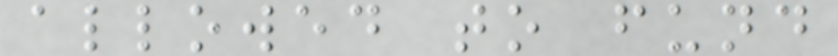allowed to fund
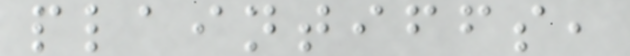plaintiffs,
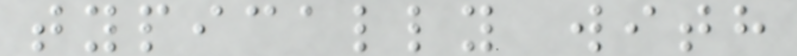typically with
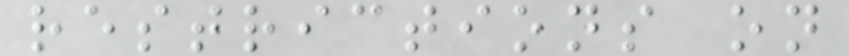restrictions on
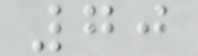70
